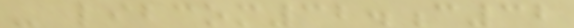- libcom32.c32
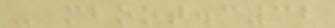- mboot.c32
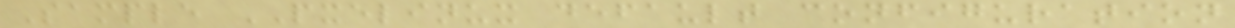Sample PXELINUX default configuration
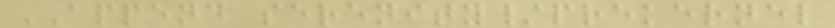APPEND serenity/prekernel
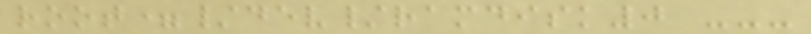root=/dev/ramdisk0 ---
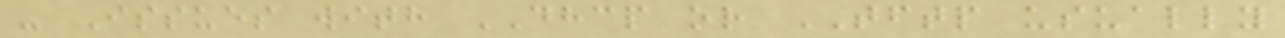- Issues with DHCP or TFTP usually
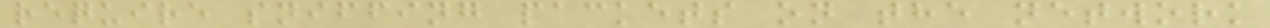require sniffing packets on the network
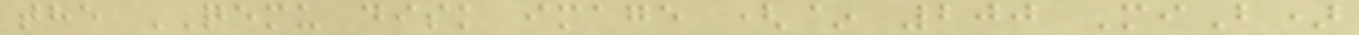the QEMU disk image (~ 200 MiB)
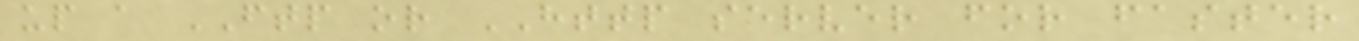up a FTP or HTTP server for faster
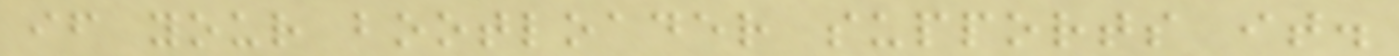if your bootloader supports it.
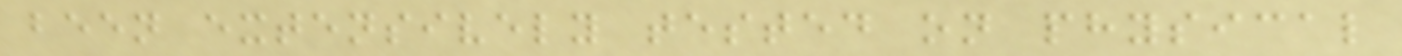been extensively tested on physical
